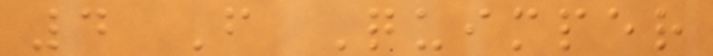4 F Quimper
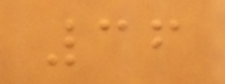36
